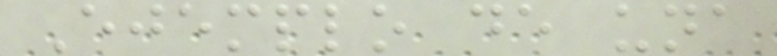Ejemplo de una
